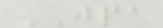JPA
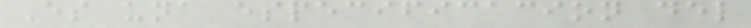Es una especificacion del
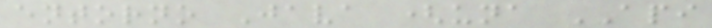entorno Java (una API
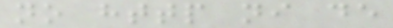no http ni de
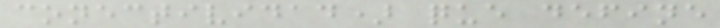conectividad) que define
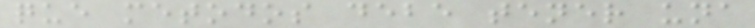que metodos debe tener una
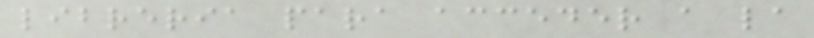libreria para acceder a la
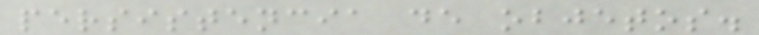persistencia de objetos.
